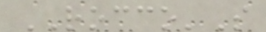ROCCO'S
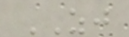ZJ
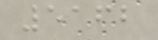5162
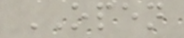OPEN
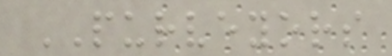PURVEYORS
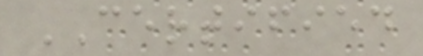CERTIFIED
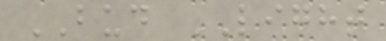BUD LIGHT
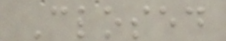Closed
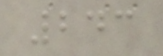243
